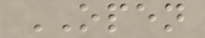OPEN
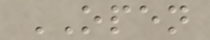OPEN
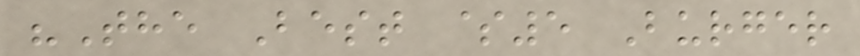"The Best $5 Burger
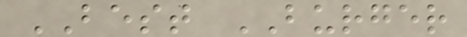BEST BURGER
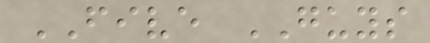FIVE GUYS
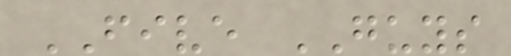FIVE GUYS
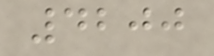4200
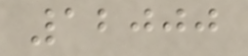12000
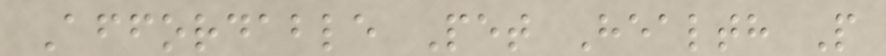Affordable Pet Health P
